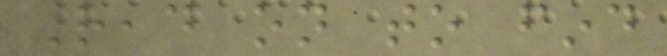Read on to find
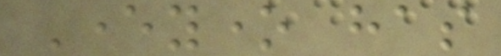Everyone has
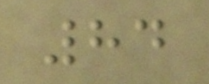84
